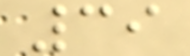39
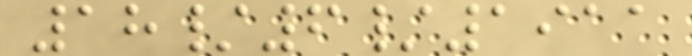18/6/1911
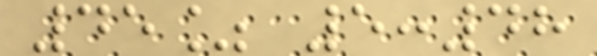45% 5:48
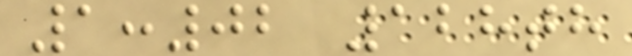1:02 128th
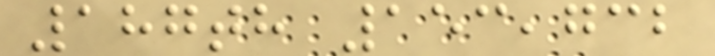187th 153,732
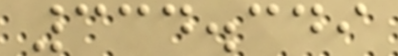334.349
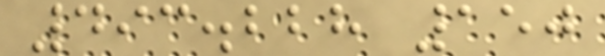493.228 150
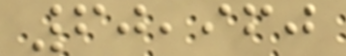60,960
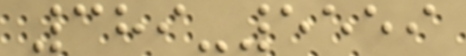389-5559
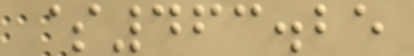$463.25
